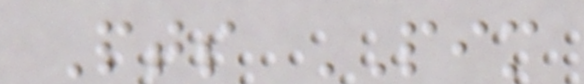Pts PIM
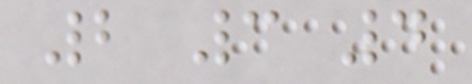2 3 4
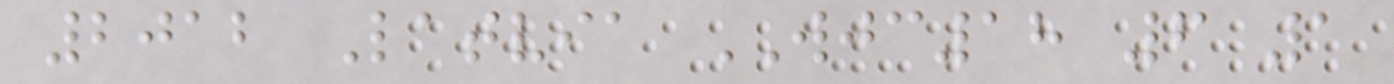2012 Latvia WJC18 6 1
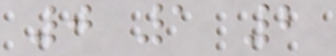0 1 2
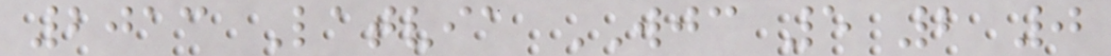2013 Latvia WJC 5 2 0
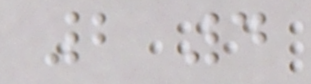2 4
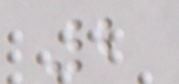2
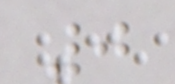0
